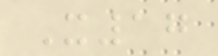X17
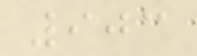903
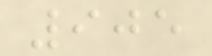905
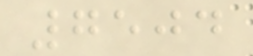7504
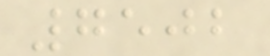7502
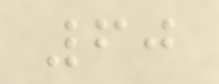60
